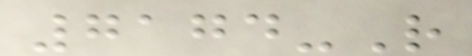7174-R
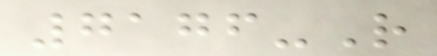7176-R
